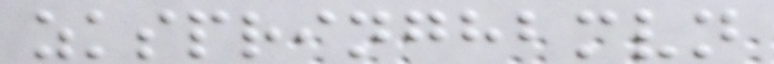zkspringhbmvn
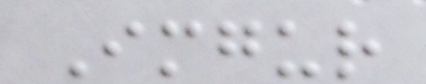Imgur
